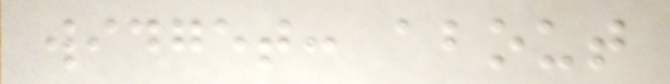widget: about
